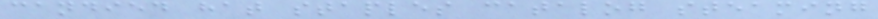candied hat staples catalog steaming
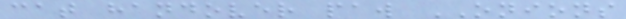cat handover paw ONIONS
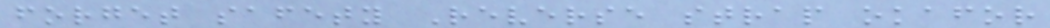forget safety Reverse strap okafor
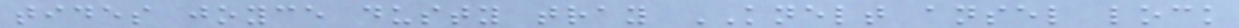tides joyce dusty tray KNELT ansel lock
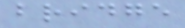bridge
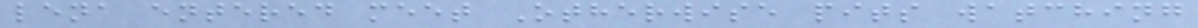lena entered meet Otherwise pits watching
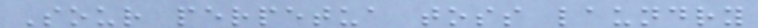Sour perpetua toss laundry
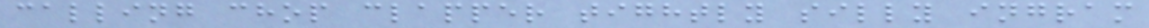calling chop clapper tightly silly ingram
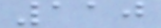110
